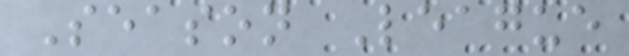Season League
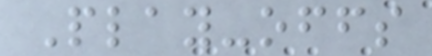Play-offs
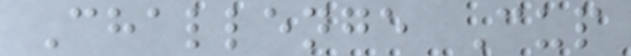Challenge Cup
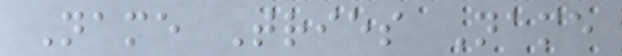Name Tries Name
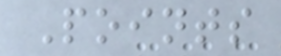Points
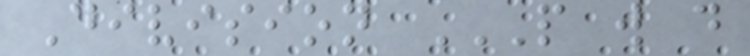Division P W D
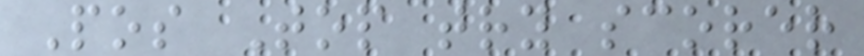Pos Top try scorer
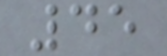45
